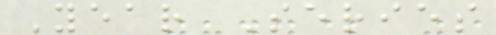Year Series
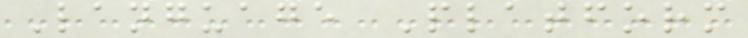Language Platform
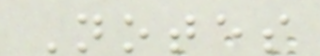Notes
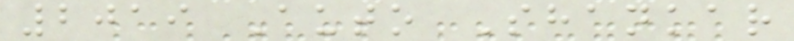2019 Auto Shankar
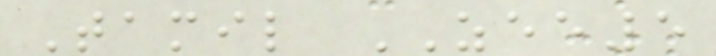Tamil ZEE5
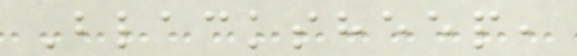Blacksheep,
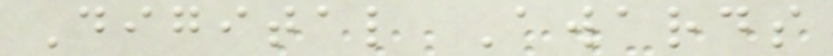Digital Awards
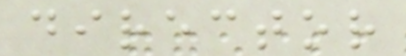director
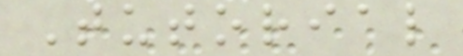Tutorial
